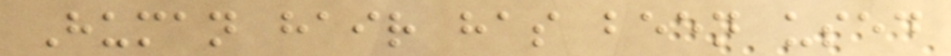Human hair has been used
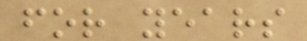for years
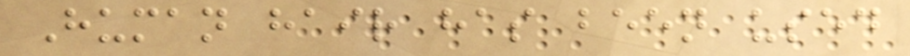Human hair has been used
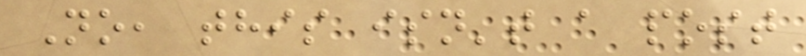No, this isn't a post
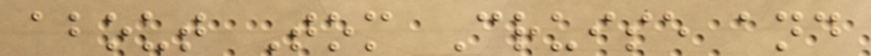about Tom Cruise and
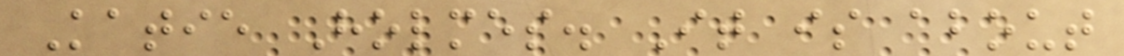Katie Holmes. It is about
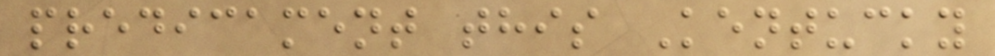predicament this Kentucky
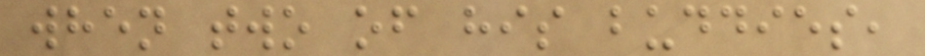when two of his buddies,
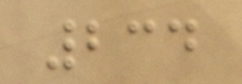234
